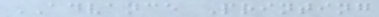ADVANCE Printing
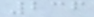236
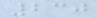230
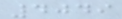4049
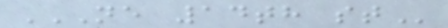NE 14TH ST
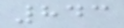843
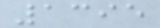1395
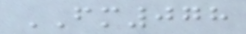FM078
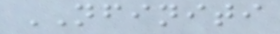NFINITI
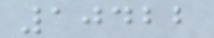10422
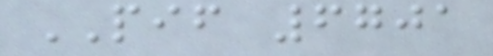PIF 6701
